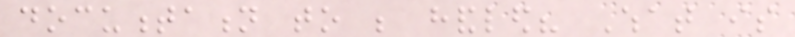documentation to be handled? What is
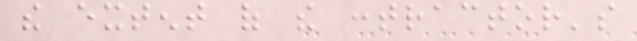the extent of the contractor's
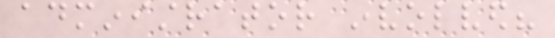administrator involved?
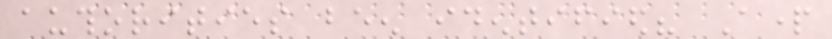authorities been identified? Apart
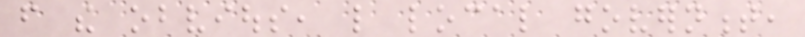from the obvious, like local government,
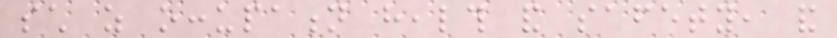such as occupation health and safety, and
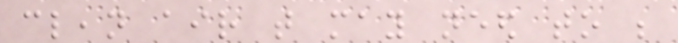clean air that may need to be
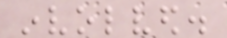involved.
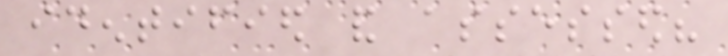identified and assessed?
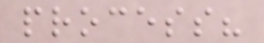process?
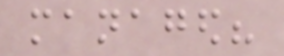managed?
